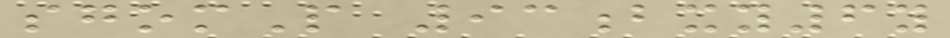sgomP 93bxy6y
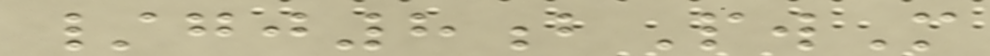/gj8bPwM
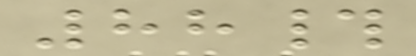88#
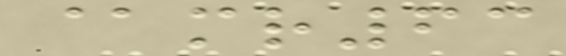@mr63
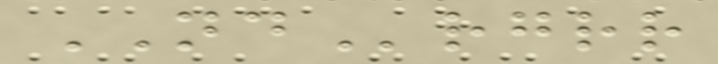NDrgrr
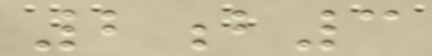2b3
